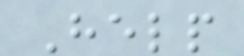Help
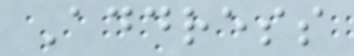Address
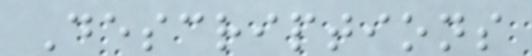Descriptions
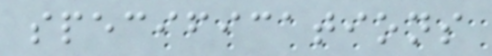specifications
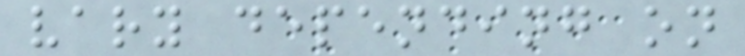vary depending on
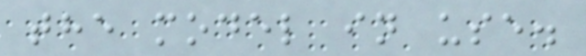the model in use.
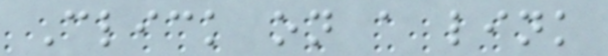Click on a link
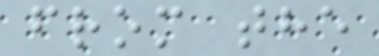from the
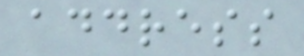address
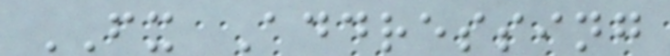FX Addressing
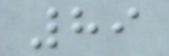89
